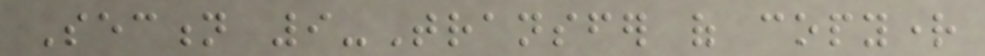Section 9-Transfer of copyright
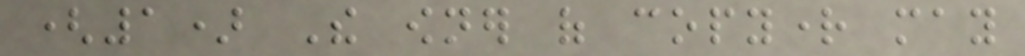(1) The owner of copyright may
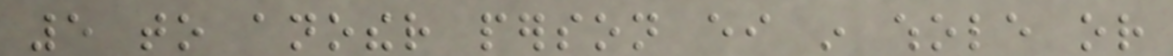5 to another person either in whole or
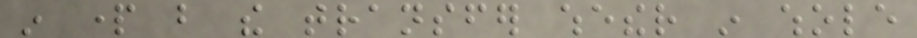in part but the transfer whether in whole
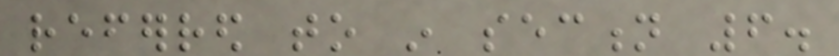referred to in section 6.
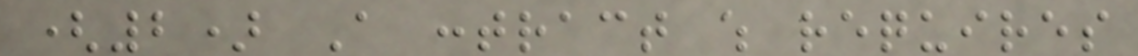(2) A contract which requires
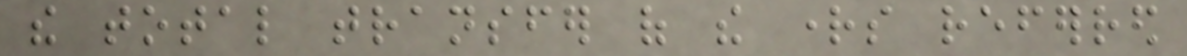the total transfer of the rights referred
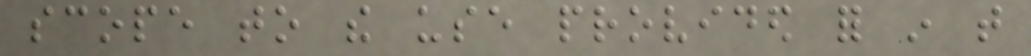scope to the use provided for in that
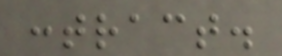contract.
